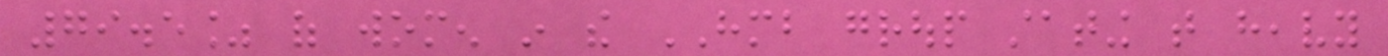79.5% of women in the HMB group stating that heavy
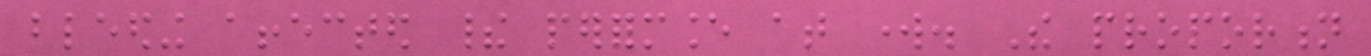bleeding affected their performance at work. The proportion
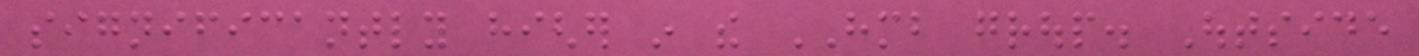significantly higher in the HMB group. Outside
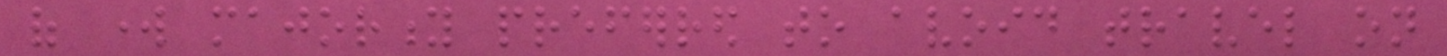of work majority preferred to avoid travel on
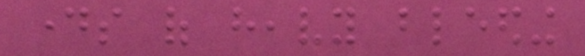days of heavy bleeding
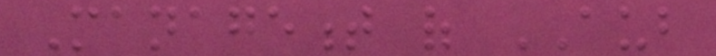Management of AUB
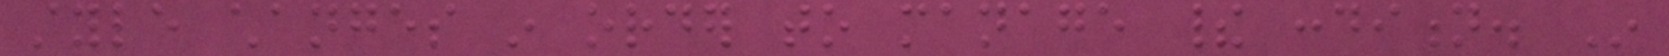style changes in order to manage their condition. In
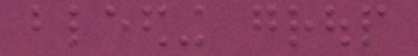bleeding group
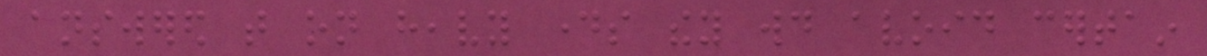answered that on heavy days they would avoid certain
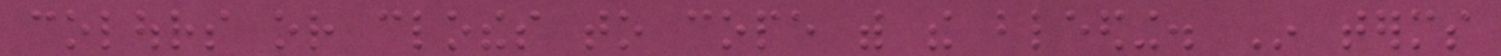colours or clothes to cope with the bleeding. In terms
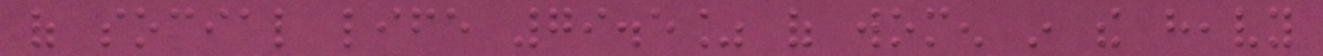of social life 79.5% of women in the heavy
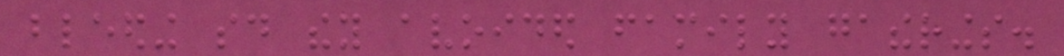bleeding said they avoided family gatherings.
